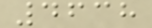4638
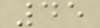45
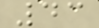43
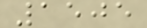1505
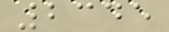2345
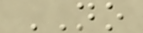NO
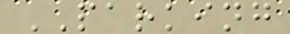PARKING
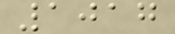1017
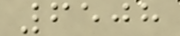6508
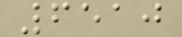6510
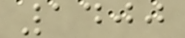1400
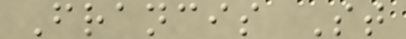Francis St
